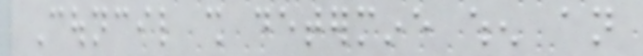Council shall determine when an
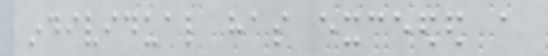individual has exceeded a
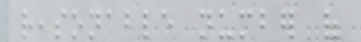reasonable number of
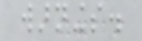warnings.
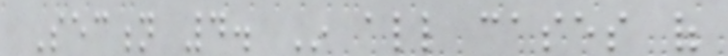Section 4. In all cases of
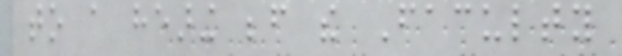to a hearing before the Faculty
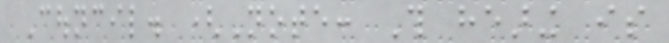Council. (Note: This hearing is
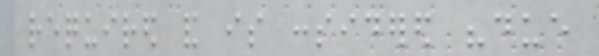required and is considered "due
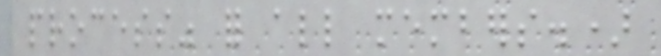process" for all members.)
